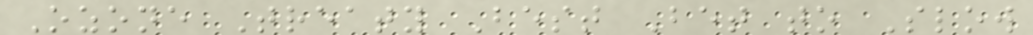Ozone Treaty Best Bet to Slow
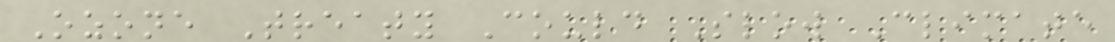Ozone Treaty Could Slow Climate
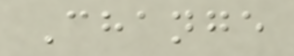Change
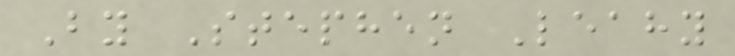By Stephen Leahy
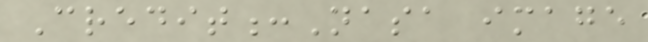Credit:Nasa image
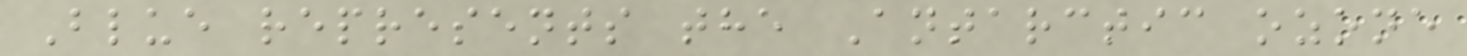Blue represents the Antarctic ozone
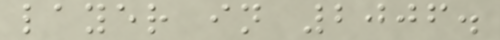layer in 2006.
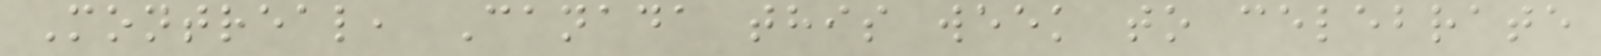Montreal, Canada this week to celebrate
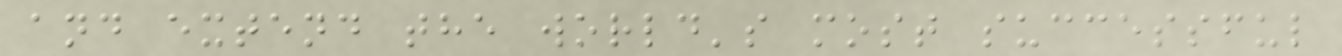and extend the world's most successful
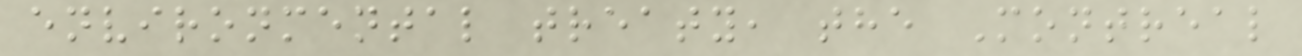environmental treaty, the Montreal
